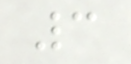3
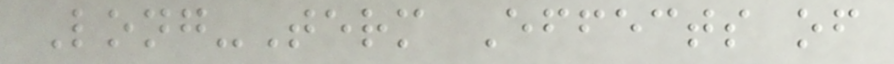Long-Term Effects of
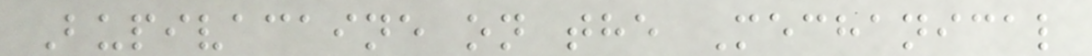Bupivacaine on the Mechanical
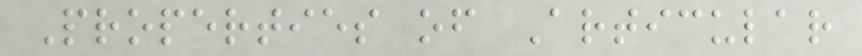Properties of Articular
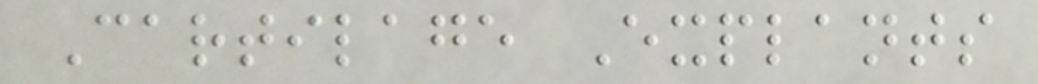Cartilage Explants
